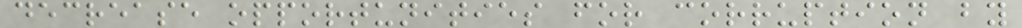decrease opportunities for corruption by
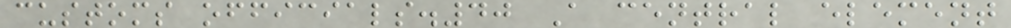customs officials.40 A central element
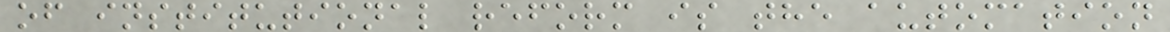of institutional reform is the automation
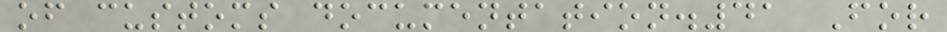of customs documentation.41 For
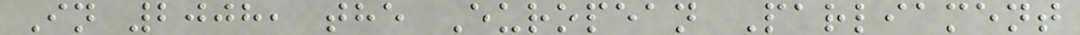In 2008, the European Parliament
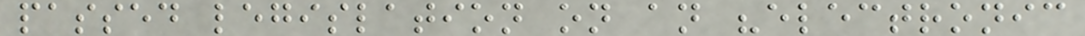passed legislation on an "electronic
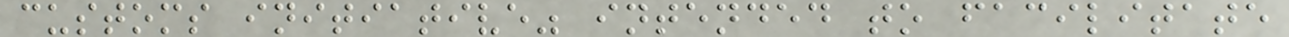customs initiative" intended to facilitate
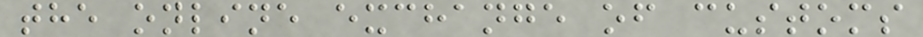the online exchange of customs
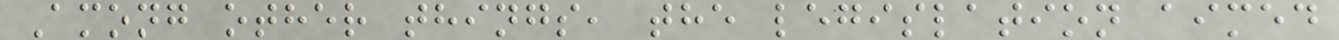Among other things, the legislation aimed
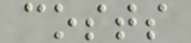costs
